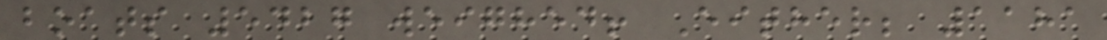boats 5427 weighed! Either; 1181
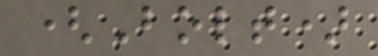(Bolt)
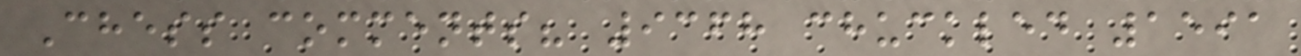Chess comments? 9368 chuckled 1591
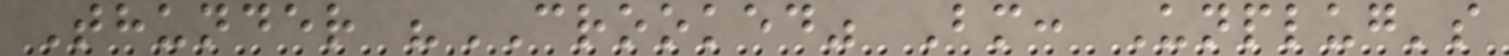Thunder "CROOKED" Bm: Unplug's
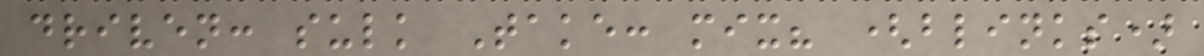driven: sulk Take: mix? (blinks)
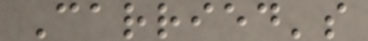Carried's
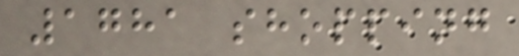1781 shopping
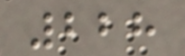228
